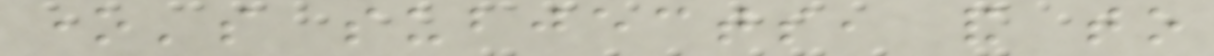one's subjects, and to
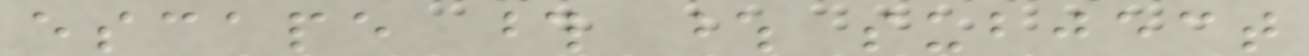escape those whose subject
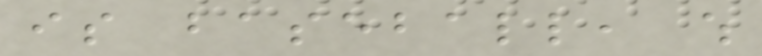is baseball, which
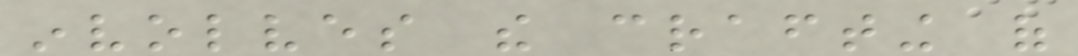involves the crafting of
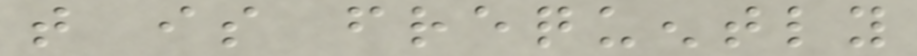that is frequently
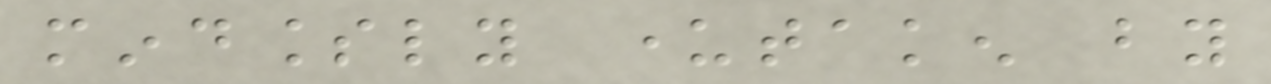mindlessly undertaken by
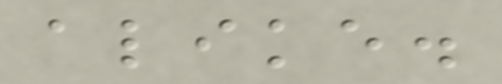alike.
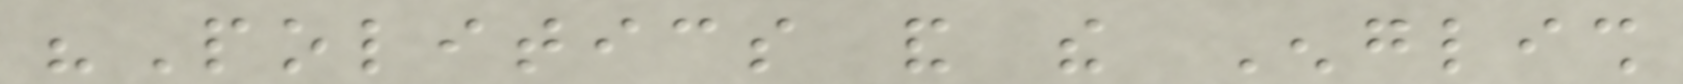"Politics and the English
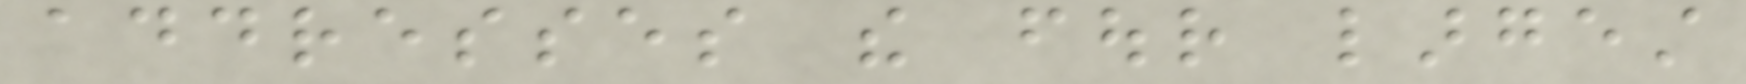addresses the four largest
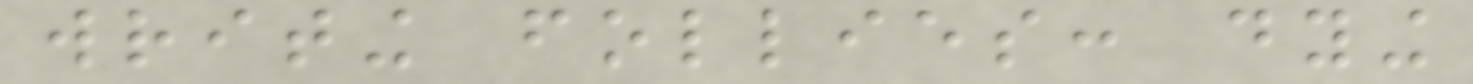writing follies: dying
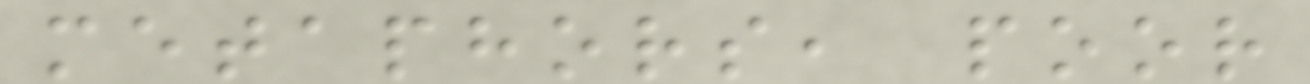metaphors, poor
